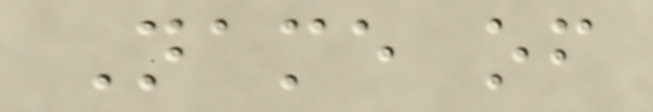Name of
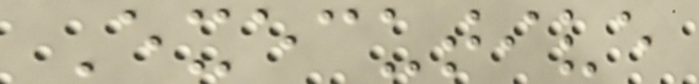Executive
